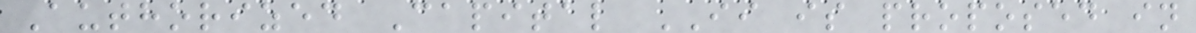Authorized Capital II is proposed in
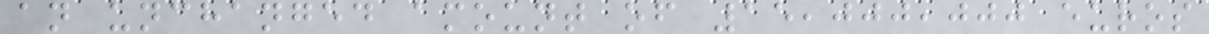an unchanged amount of 15,000,000 euros
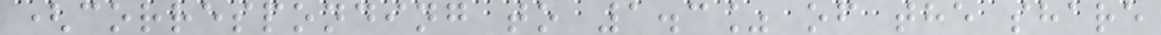(corresponding to 1.3% of the share
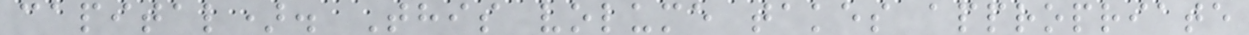capital). This volume takes appropriate
